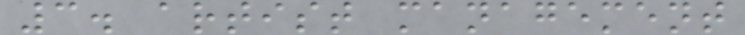3. artist management
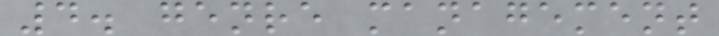4. genre management
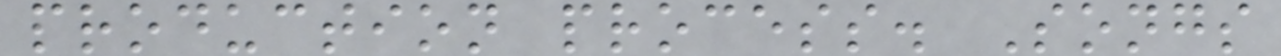production process. Songs
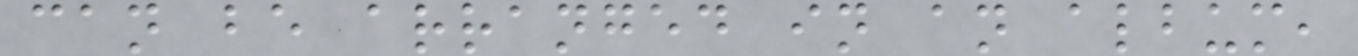can be arranged in an album,
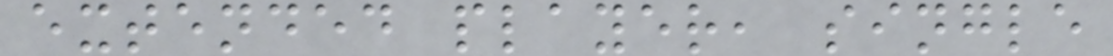extended player, single
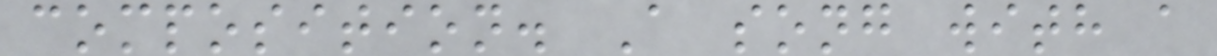composition. A song with a
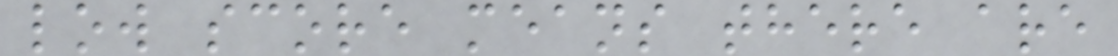low score means there are
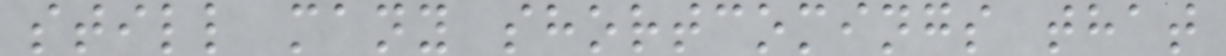still many shortcomings that
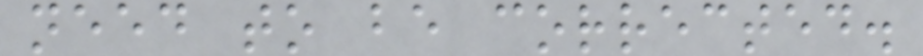need to be corrected.
